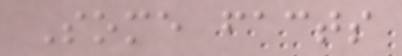Some facts
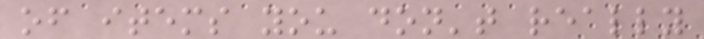of items you don't really
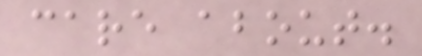care about.
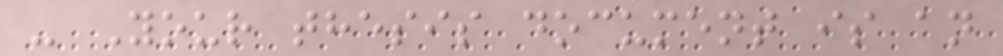- Your thesis document is an
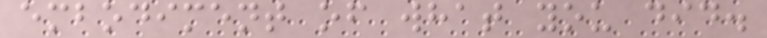embodiment of what you did.
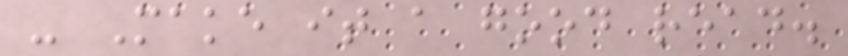- Make it a good read.
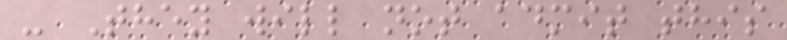- They will not admit this
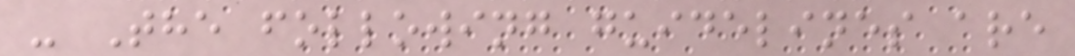- The following guidelines are
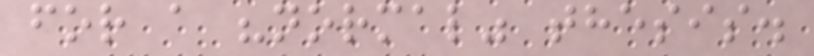for a "normal" thesis.
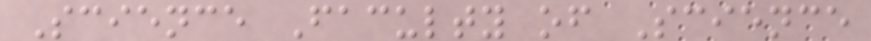Science Faculty of Science
